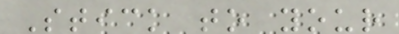Stick to your
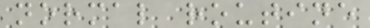normal routine
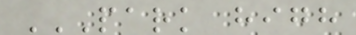PARK HIGH
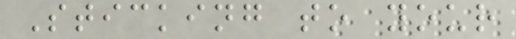Sticking to your
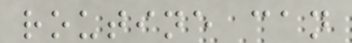routine can
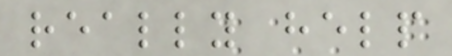really help
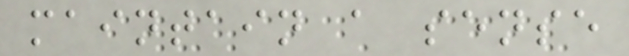maintain a sense
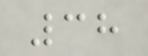38
